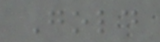Gold
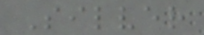Silver
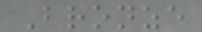Bronze
